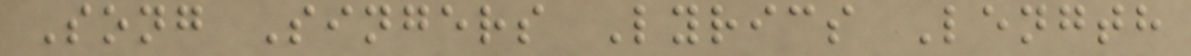Song Singers Lyrics Length
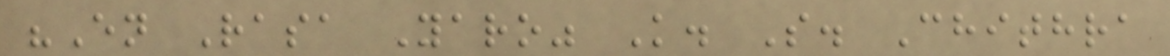"En Rasa Yaro" K. S. Chithra
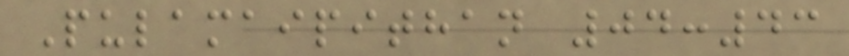Pulamaipithan 04:43
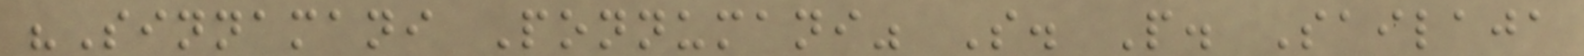"Sinnamani Ponnumani" S. P. Sailaja
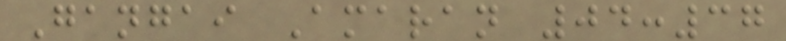Gangai Amaran 04:37
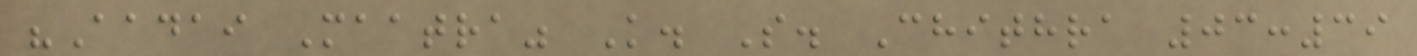"Aadai Maatra" K. S. Chithra 03:39
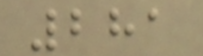281
